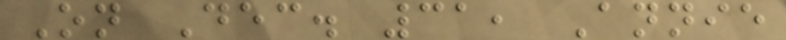On Dec. 31, Annie
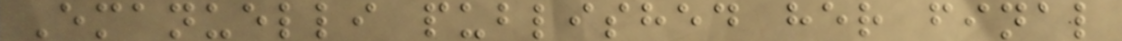Emanuelli published her final
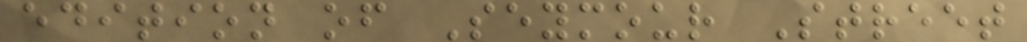edition of Seymour Street
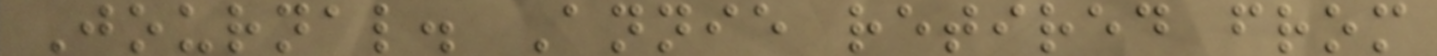Journal. Annie retired from
